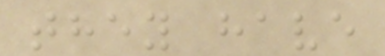they have
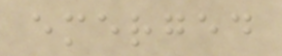emerged
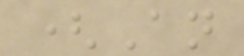(An
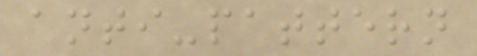anti-pattern
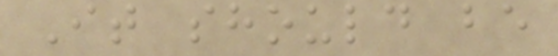It should be
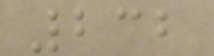232
